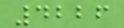4226
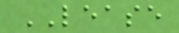LEASE
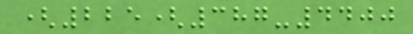(225(387-4400
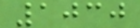1030
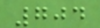704
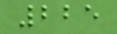225
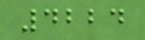4224
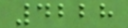4228
